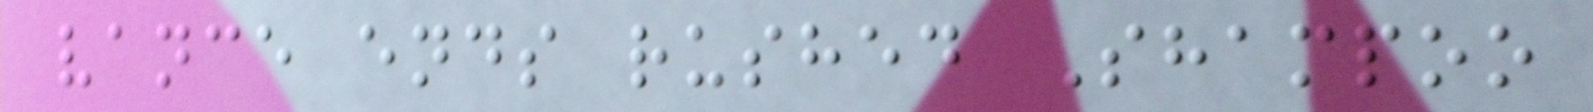vance ends rushed Shampoo
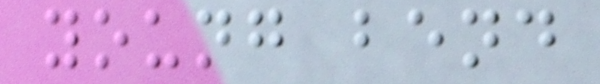young bend
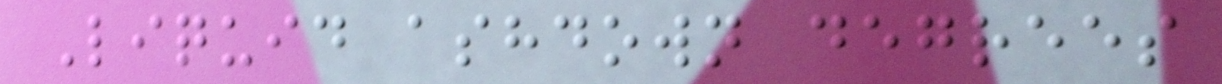Liquid ashdown degrees
